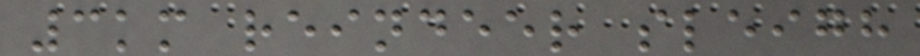3km reindeer sleigh
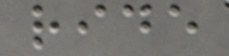ride
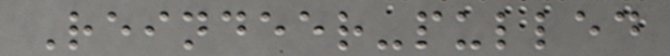Reindeer-pulled
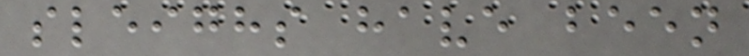sleighs have been
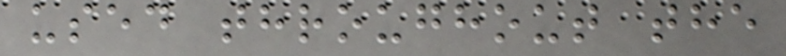used throughout the
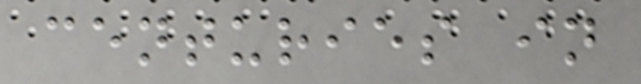centuries in
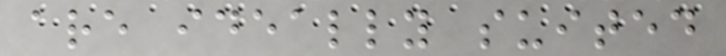are ideally suited
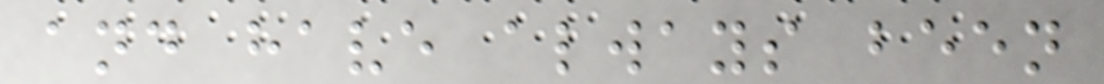and have always been
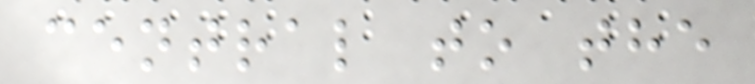central to the
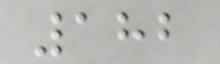182
